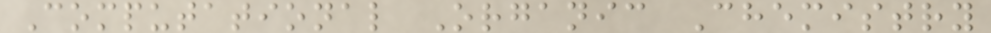Computational Organic Chemistry
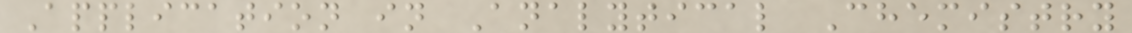Application in Analytical Chemistry
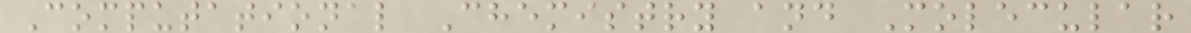Computational Chemistry and Molecular
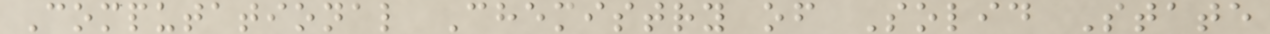Computational Chemistry of Solid State
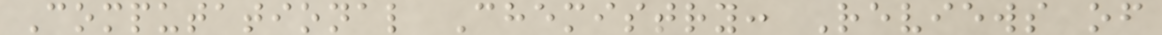Computational Chemistry: Reviews of
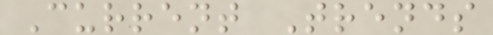Current Trends
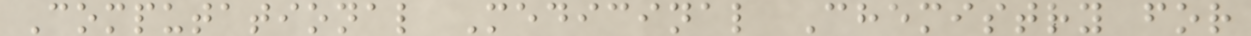Computational Medicinal Chemistry for
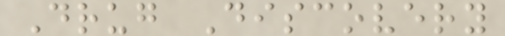Drug Discovery
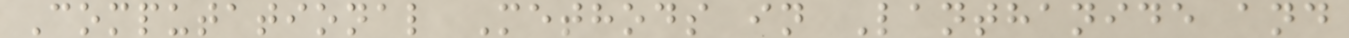Computational Methods in Lanthanide and
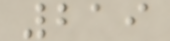219
